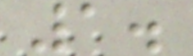1.
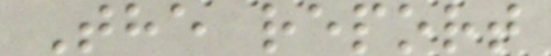The report
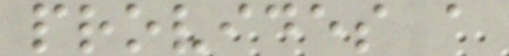provides a
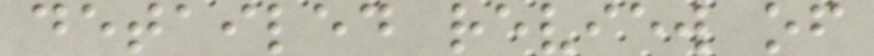detailed review of
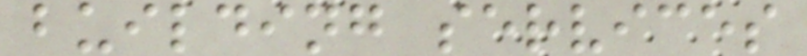building services
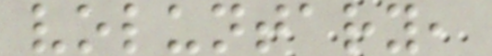voluntary,
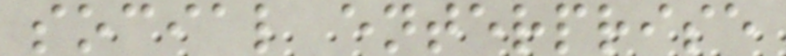social enterprise
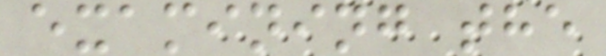examining the
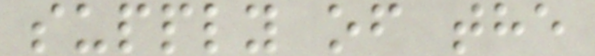supply of the
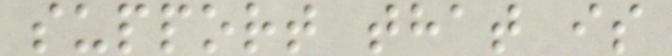support that is
